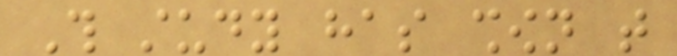This study has shown that
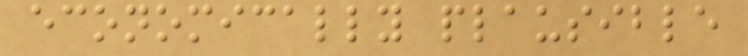economically plausible
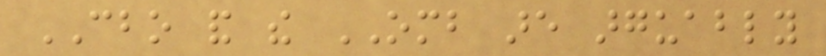CBO and the OMB are arguably
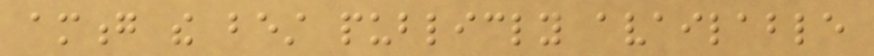among the best publicly available
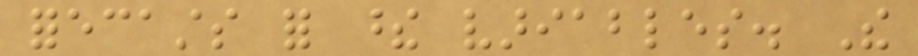forecasts for these variables. The
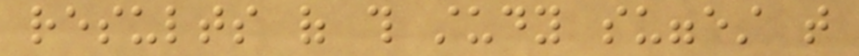results of this study suggest that
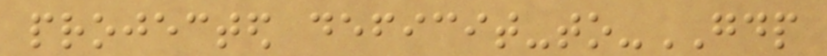projected deficit-to-GDP
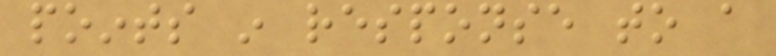points in response to a
